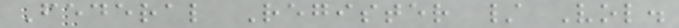Federal Register / Vol.
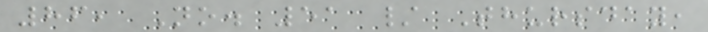86, No. 51 / Thursday,
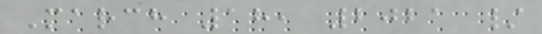March 18, 2021 /
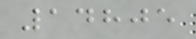14805
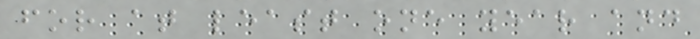for at least one year and
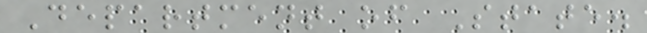Department of State.
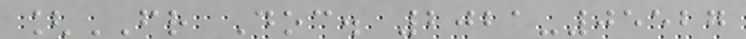[FR Doc. 2021-05527
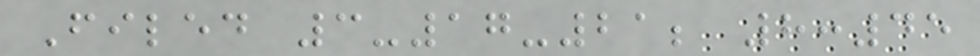Filed 3-17-21; 8:45
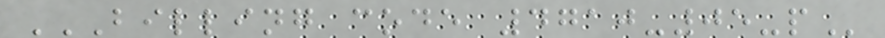BILLING CODE 4710-05-P
